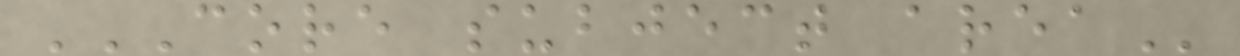CORE SUBJECT AREA
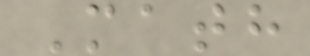Math
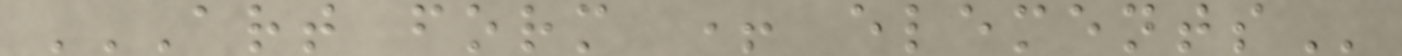ART FORM + ELEMENTS
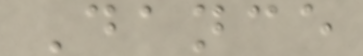Dance
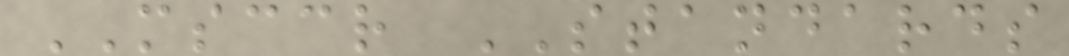MSCCR STANDARDS
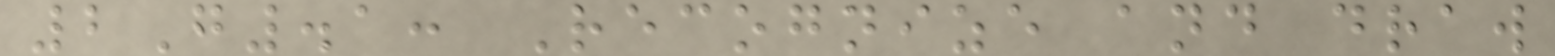2G.1: Recognize and draw
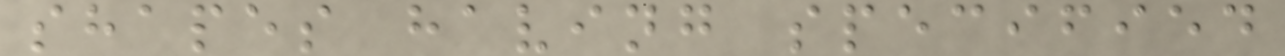shapes having specified
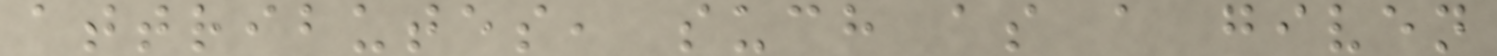attributes, such as a given
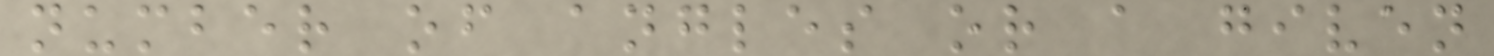number of angles or a given
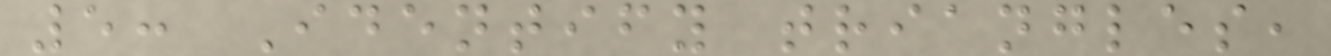5: Identify triangles,
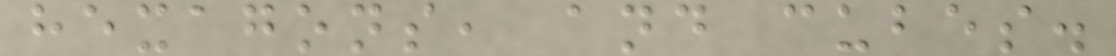hexagons, and cubes.
